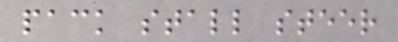pack stall steer
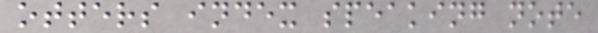otters index speaking note
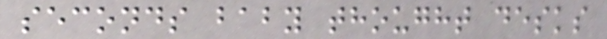seconds baby thought desks
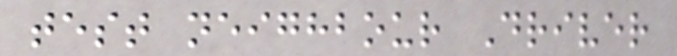test neighbour Driver
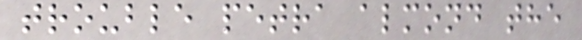trouble petra almond the
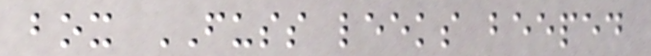box FUSS leeks beeped
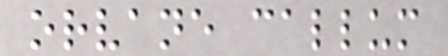orvane callum
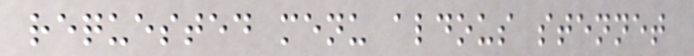requested menu aldous stennet
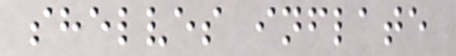shelves inflate
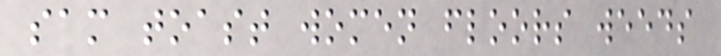sam toast women floors weeds
